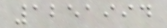1251994
